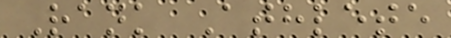Rank Athlete
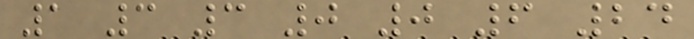1 3 3 0 0 6 24
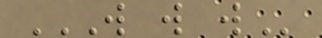W W W
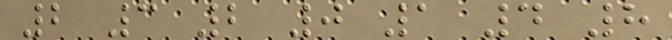2 3 2 0 1 4 8
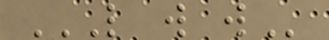L W W
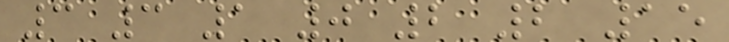3 3 1 0 2 2 15
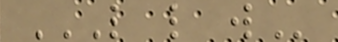L L W
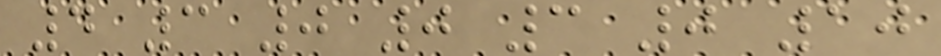4 3 0 0 3 0 10
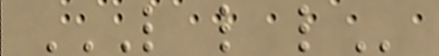L L L
